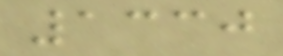1330
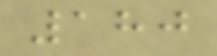180
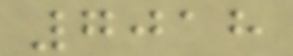7018
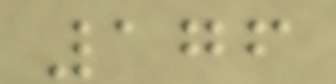176
